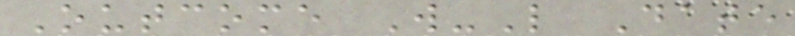Outcome W-L Date
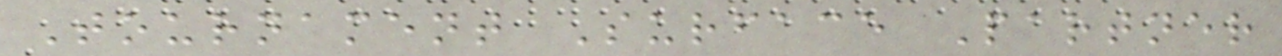Tournament Surface Partner
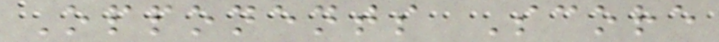Opponents Score
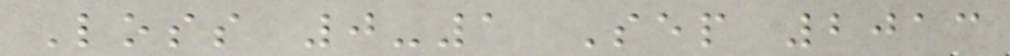Loss 0-1 Sep 2013
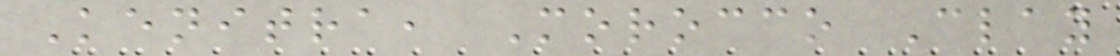Kenitra, Morocco Clay
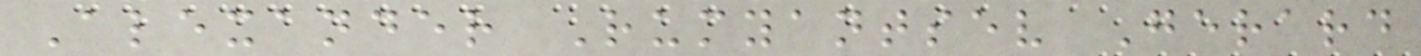Alexander Rumyantsev Gerard
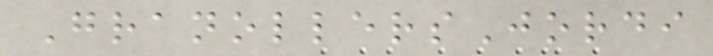GranollersJordi
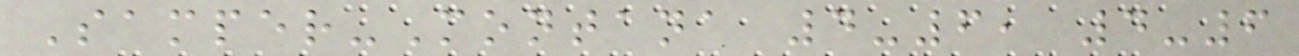Samper-Montana 4-6, 4-6
